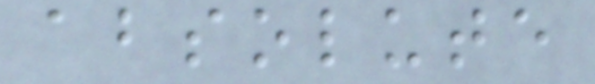absolute
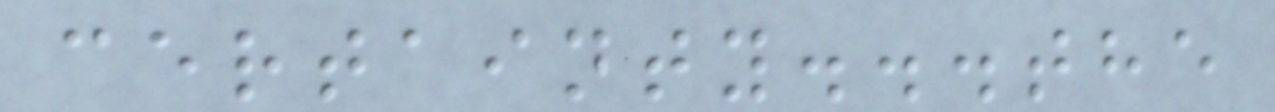certainty...the
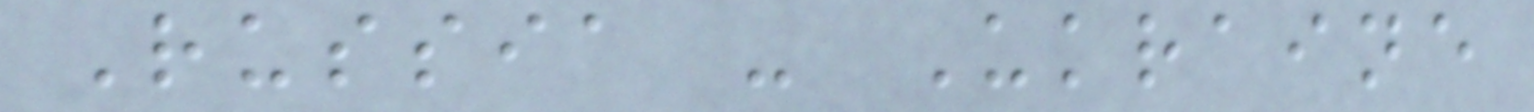Russia - Ukraine
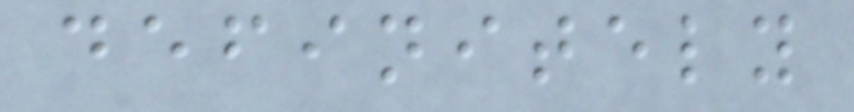definitely
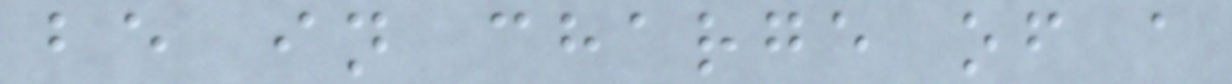be in charge of a
